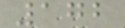172
